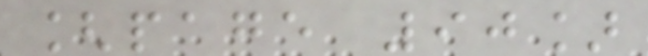[page 90]
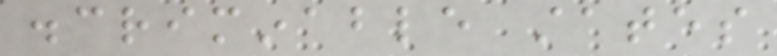discriminable states
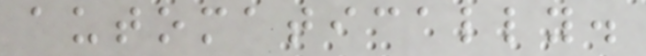automatically.
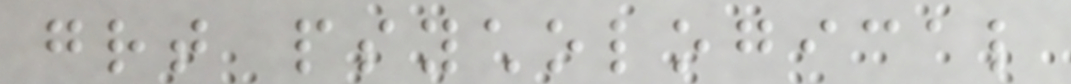great psychological
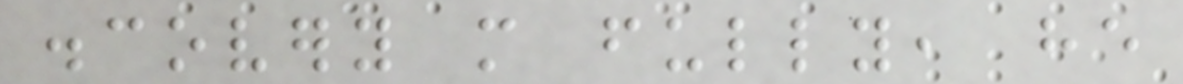discovery more fully, he
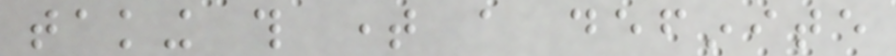taking this time a definite
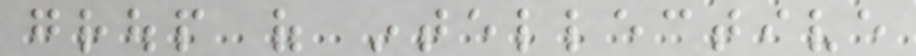group of intellective
